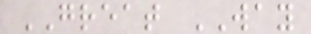GREAT WAY
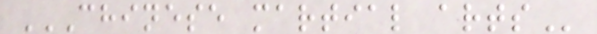CHINESE MARTIAL ARTS
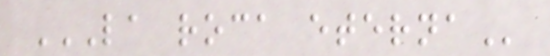LA ROCA ETERNA
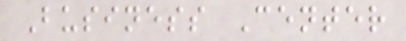Business Center
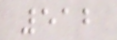512
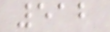512
